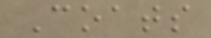Coats
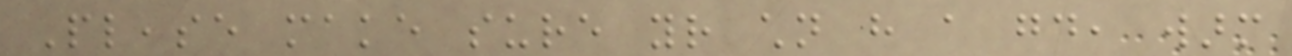Please make sure your children have a good, warm
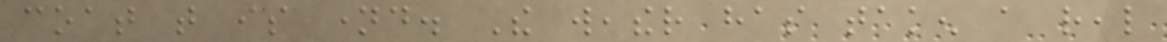coat that is named. The weather has taken a real
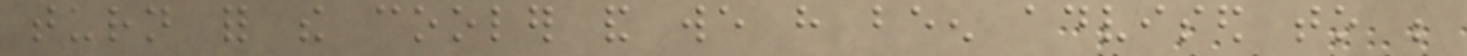turn for the cooler and we have been advised to be
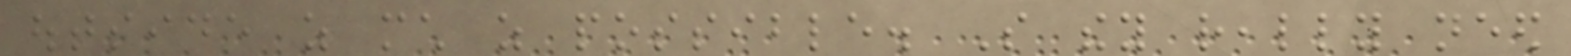outside as much as possible. So they really need
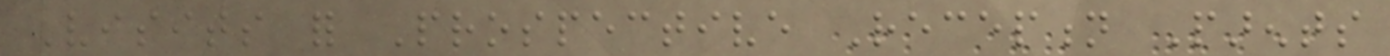Visits for Prospective Reception Parents
